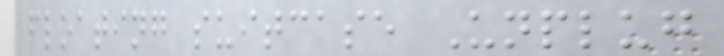floating suitcase Unplug
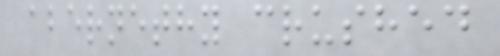abernethy crushed
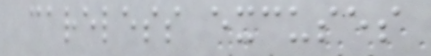careless excuses
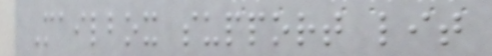Mailbox support lit
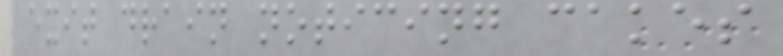exit drain noticing cakes
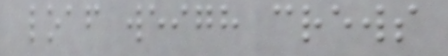loaf weigh crews
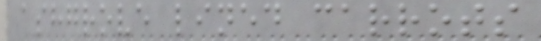ashgrove lined carrots
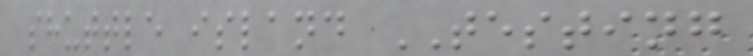shuttle island TESTING
